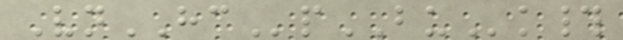VnHCpBUk#
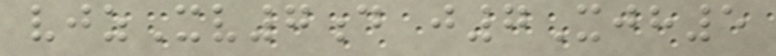vjzXv7d j7Xjh5
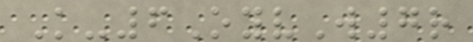K-6OyvW7r
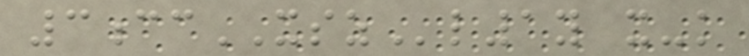3ccXSZl1y x-k
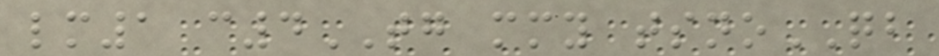lm1 c4TG mmy tsnoQB
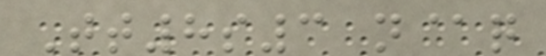Tt8s3 n@q
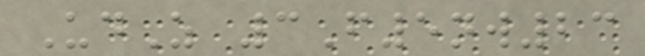UdZ 3F5nw23
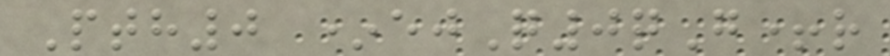Pth0 *ejQ0qG+r
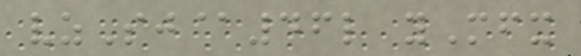vzSj@46l yMfx
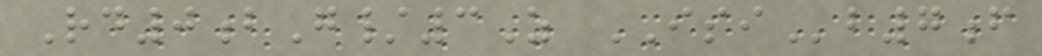Rd0bG/3Z ISIb7f
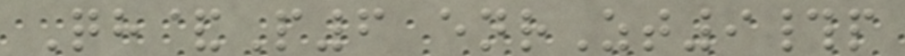Qh&P6 enrZt9#p
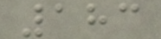183
